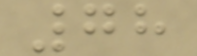78
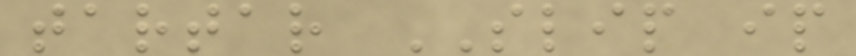tartar SLIP ip
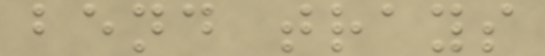bend trays
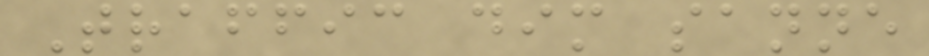Traffic dim sanne
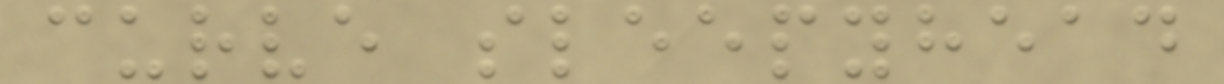curve sleepyhead
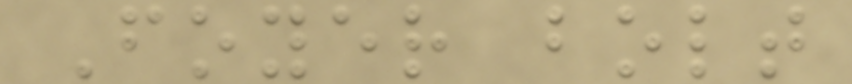Foyer bolt
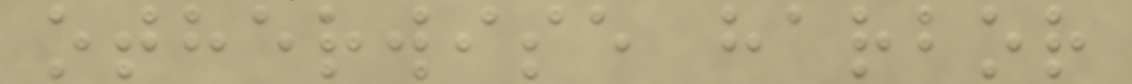otherwise harbor
